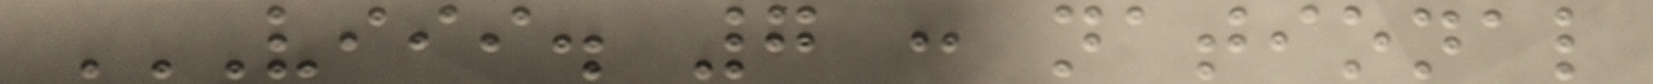VIII. 7 : NATIONAL
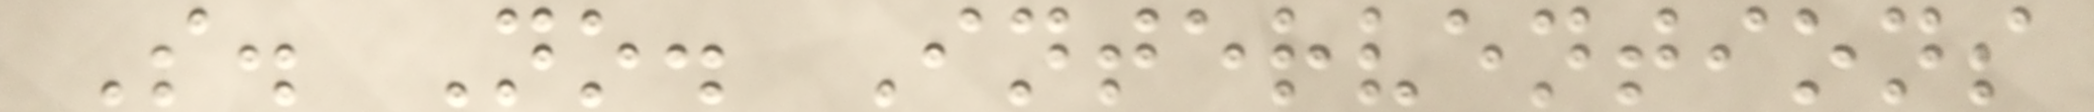S. No. Interventions
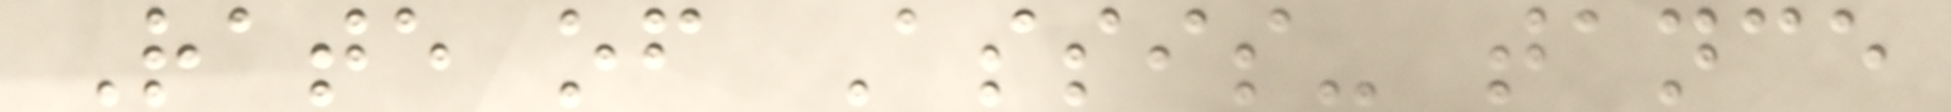Rate of Assis- tance
